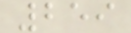259
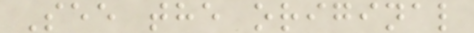See the original
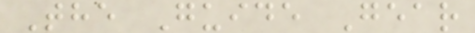The Guide Gear
